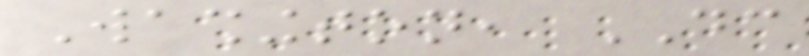Washington, DC
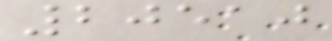20510
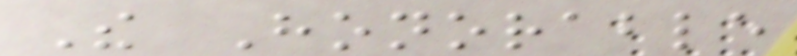The Honorable
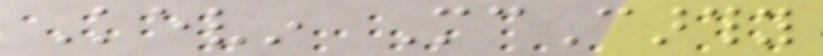Kevin McCarthy
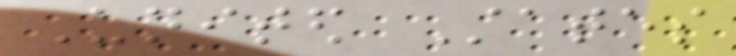United States
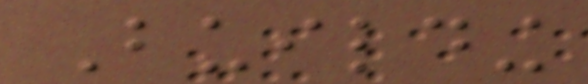Building
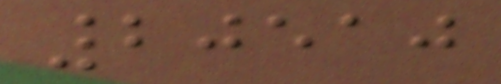20510
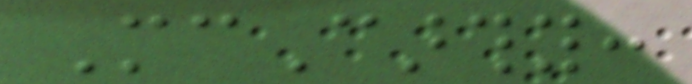McCarthy:
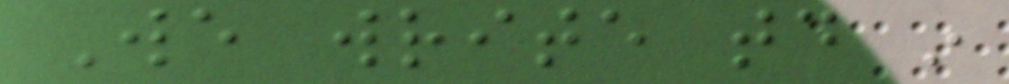We write today in
